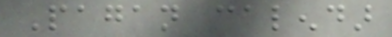Pagan calendar
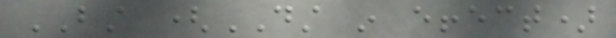BST (DST in effect)
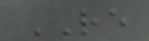RE
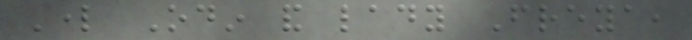Lord Odin and lady Freya,
